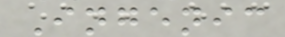Ingenic
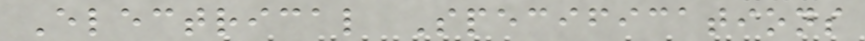Electrical Specifications
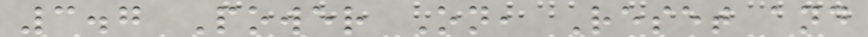3.7 Power On, Reset and
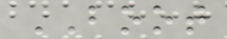BOOT
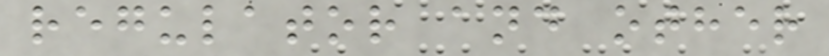regulator and other
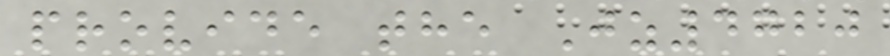provide the Jz4720
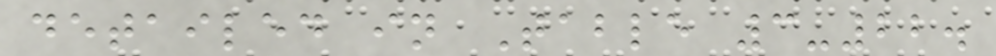detailed in Table 3-22.
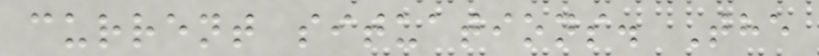current situations. The
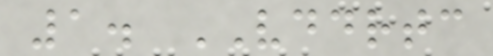1. VDDRTC
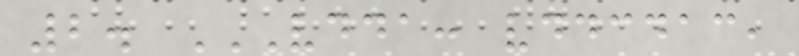2. VDDA: VDDCDAC,
